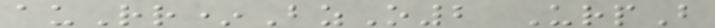auRr*BzO2 UrpB
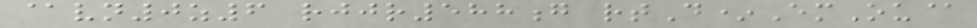@vn0z6 rjjr588g rtD*EmOu@
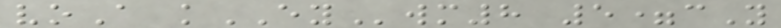voA kEYwm8 5=cY
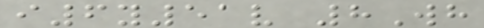i6y51v 8Wh
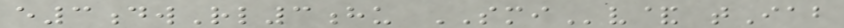e3dwRl3hu SMIv& tIab
